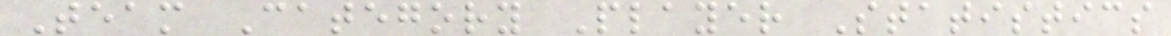Team Category Player Statistics
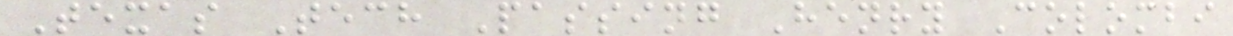Texas Tech Passing Henry Colombi
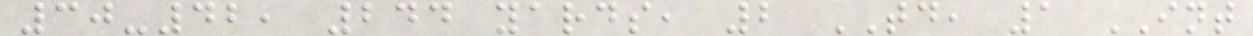30-42, 244 yards, 2 TD, 1 INT
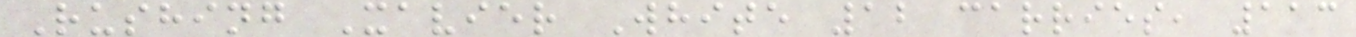Rushing Xavier White 12 carries, 113
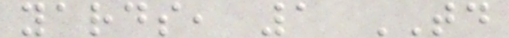yards, 1 TD
